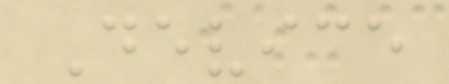Device
